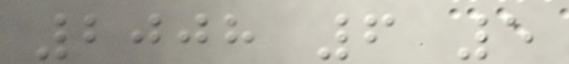2008 6 5
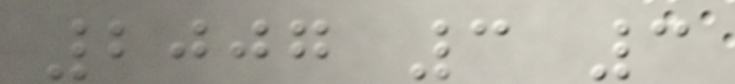2007 3 3
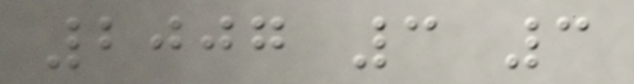2007 3 3
